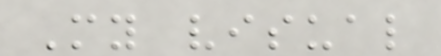My visual
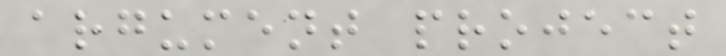argument project
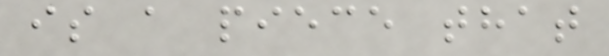is a piece that
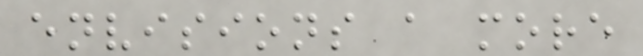envisions a more
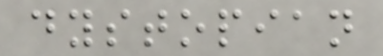dystopian
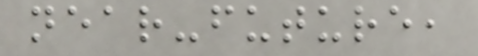near-future,
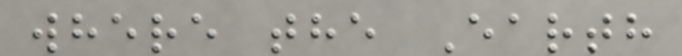where the Earth
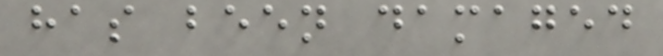has been damaged
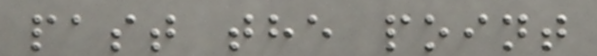past the point
